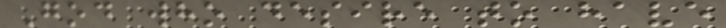God who desire to have
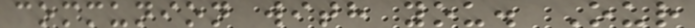communion with you. Our
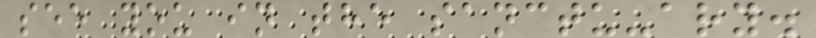see you in the sanctu-ary.
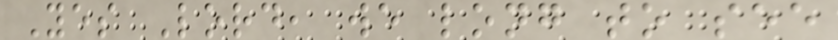Yes Lord, we long to see
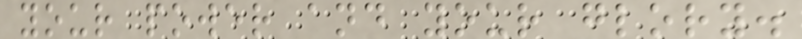your power and your glory.
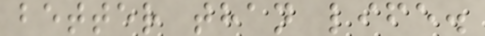better than life.
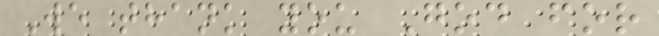We thank you God for
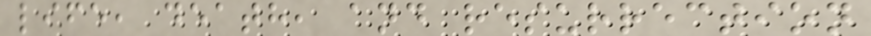life, death, and resurrection
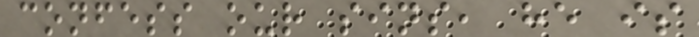confess our sins, he is
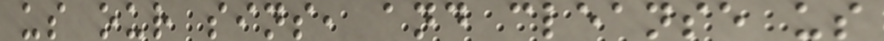us our sins, and cleanse us
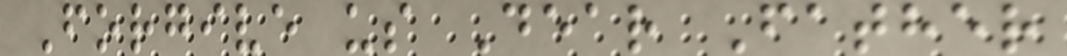Forgive us Dear Father
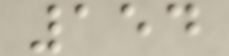154
